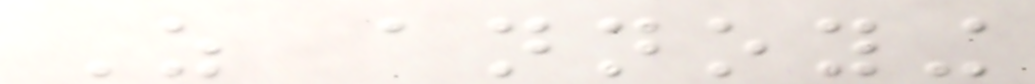As annoying
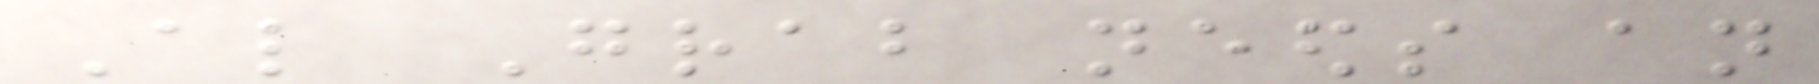Also Grab needs an
